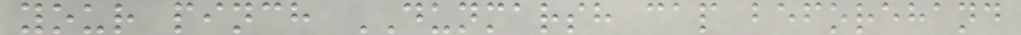your pinch DUNMARSH cap beforehand
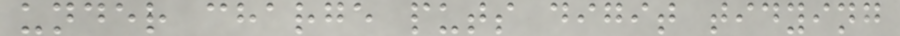under charge puts digit tidying
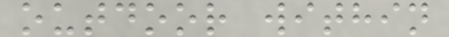outdoor within
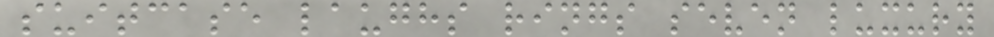suitcase laughs rings seven luxury
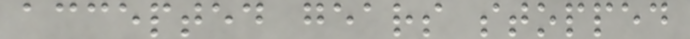accepted gears stopped
